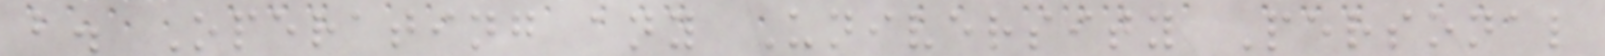b. Operating any University Personal
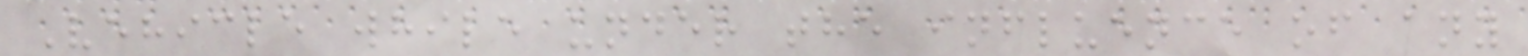Vehicle while under the influence of any
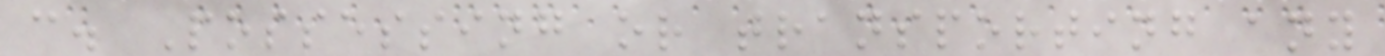c. Possessing or transporting any
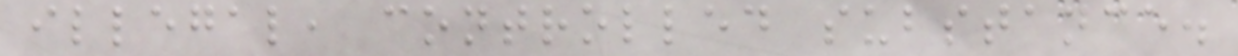illegal, controlled substance.
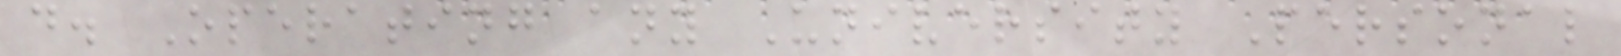d. Operating any University Personal
